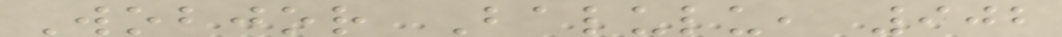Wobjor Balulu, 902
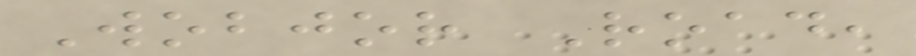Wobjor Road,
